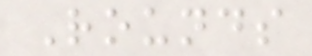Rounds
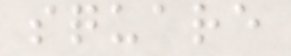square
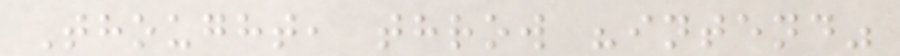Thought, throw "intend"
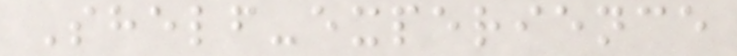Shelf-experience
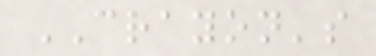CRAYON's
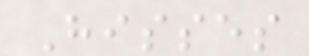Hisses
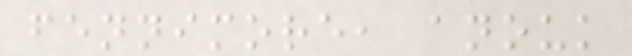fennimore, anouk
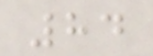84
